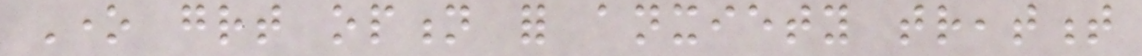One great option for anxiety treatment
